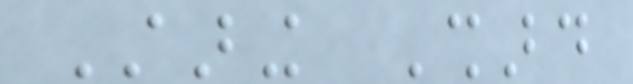Staring Shard
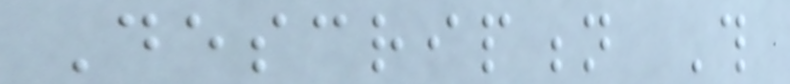Description This
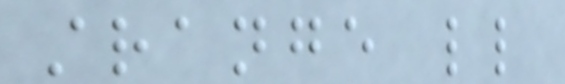strange little
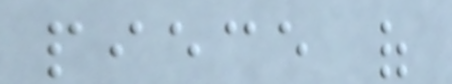piece of
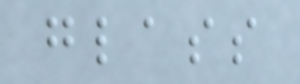glass
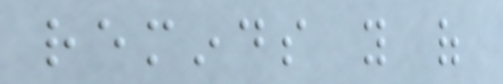reminds you of
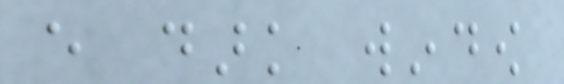every dark window
